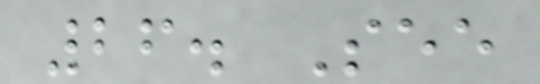26. See
